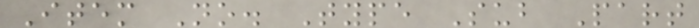Item No. Type Sub Part
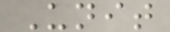Unit
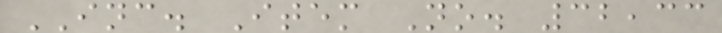INC. Item No. 32,33
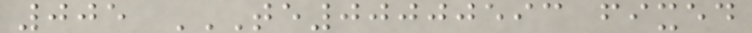005 TE00000593 FIXED
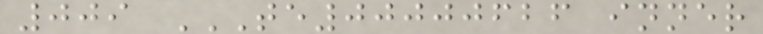009 TE00000626 INNER
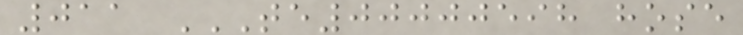011 TE00000598 HOSE
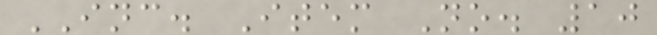INC. Item No. 10
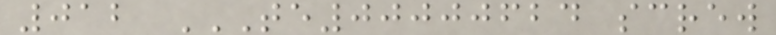012 TE00000624 SCREW
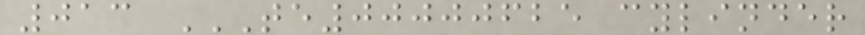013 TE00000625 CYLINDER
